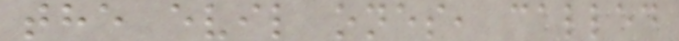the evil ones, called
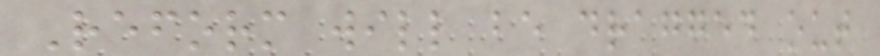Reform will be dragged out
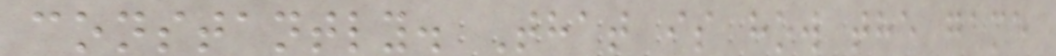constantly. That is how the game
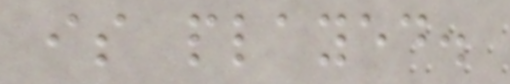is played.
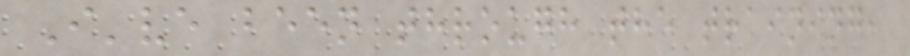I've been through the training,
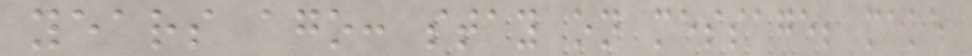years ago: stay on message; make
